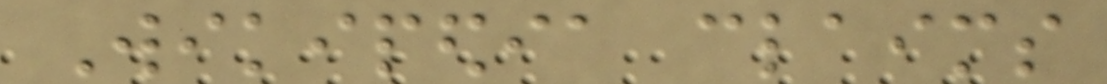Wikipedia claims
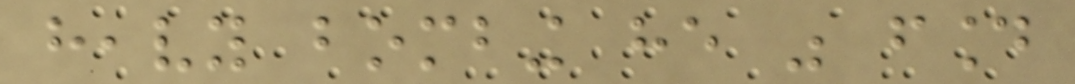heavy bombing he was found
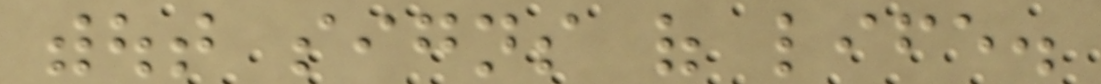without signs of life.
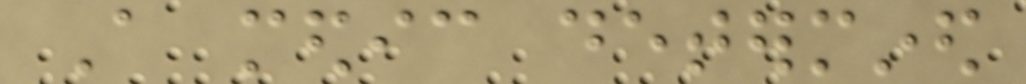A medic determined
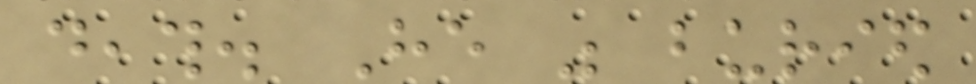death. He was buried
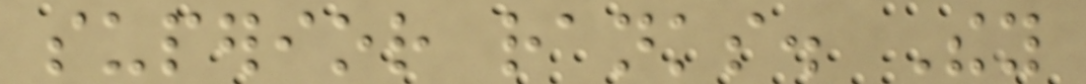superior ranks. They
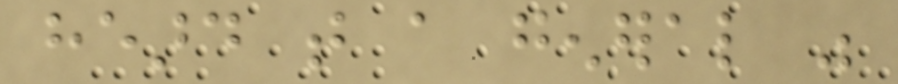heard that a general was
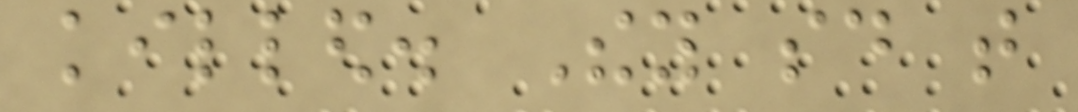killed. They said that
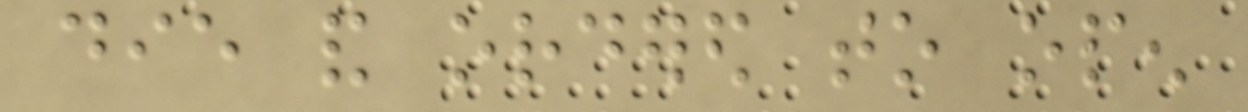die and ordered to open
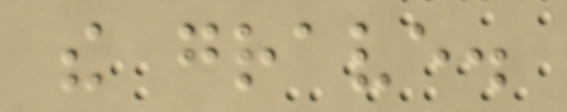the grave.
